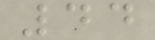44
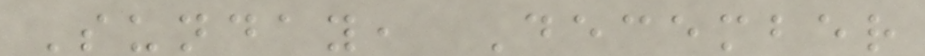Sunday, December
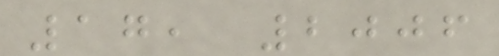17, 2006
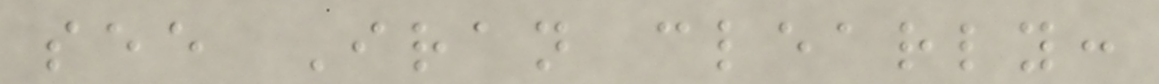see Iran clearly:
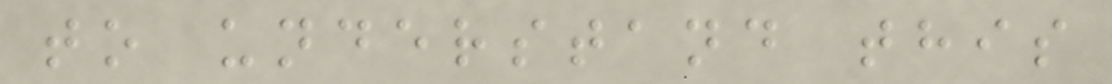to understand this
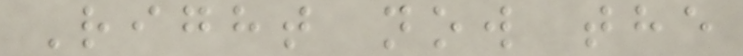Right now the
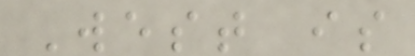West is
